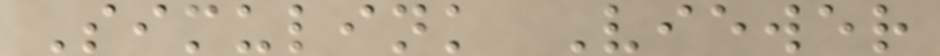Simulink Viewer
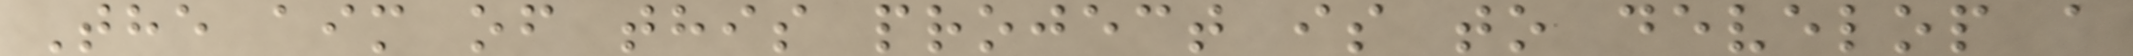The aim of this project is to develop a
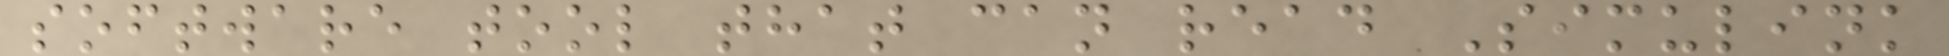software tool that can read Simulink
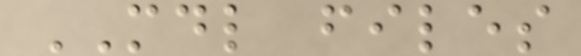MDL files
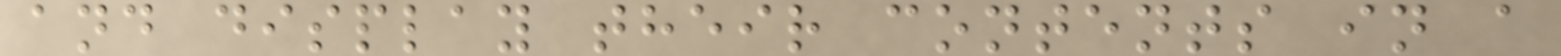and display their contents in a
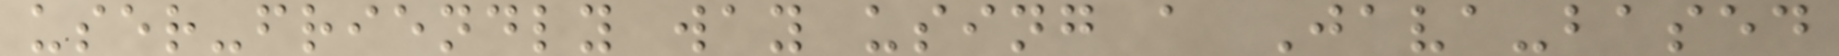user-friendly way using a Java-based
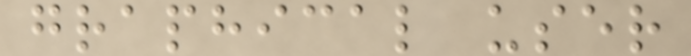graphical user
